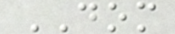DOM
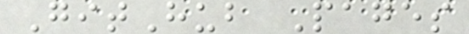GitHub Pages
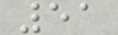51
